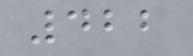422
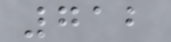712
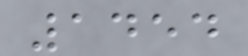1454
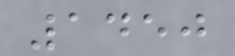1450
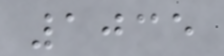1035
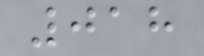018
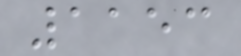1153
